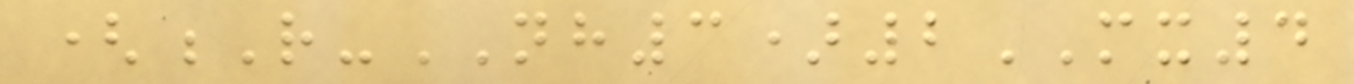(R-NH3)2MX4
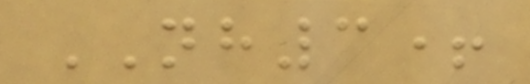NH3+
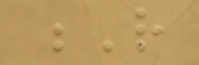R
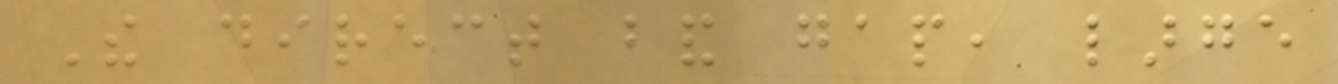The direct band gap, large
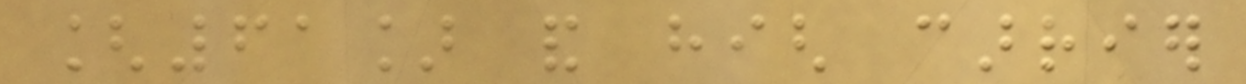[61] and high carrier
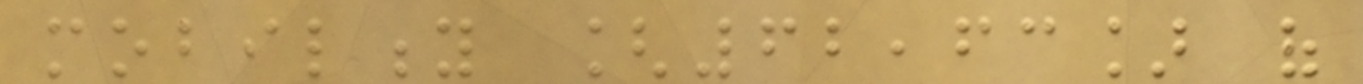mobility [62,63] of
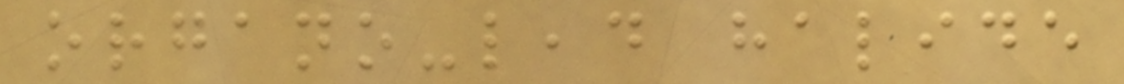organo-lead halide
